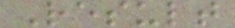Result
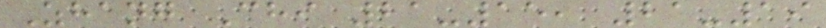Zhang Chi 21-15, 21-19
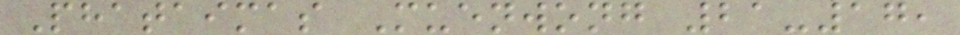Phataimas Muenwong 21-17,
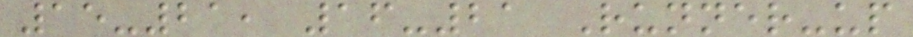15-21, 16-21 Runner-up
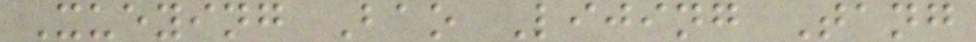Xueying Bao Lijing Tang
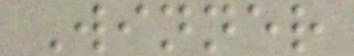Winner
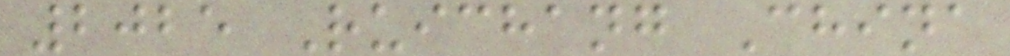2025 Ruichang China
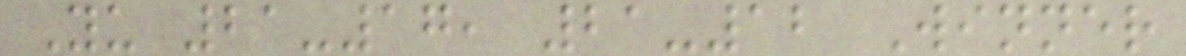Yu 21-17, 21-12 Winner
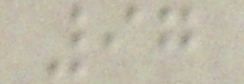97
